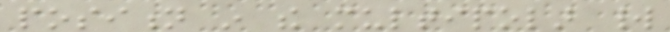position in the multipolar world
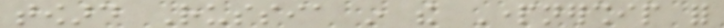toward Russia in the Partnership for
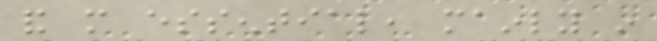and more essential, mainly in
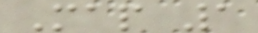Map 1
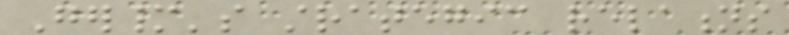Germany's strategic relations
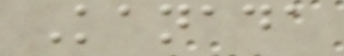Kanada
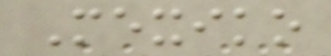Mexiko
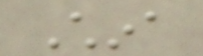China
